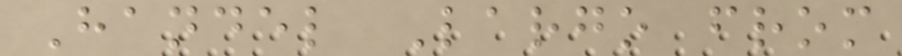Handel Largo from
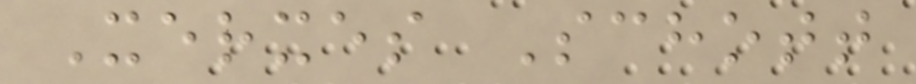Xerxes Schott
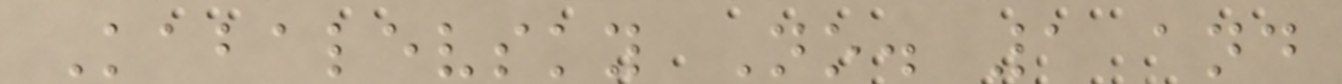Kabalevsky No. 1 and
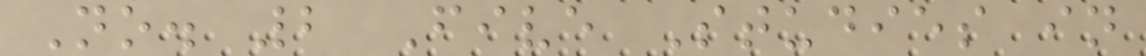No. 2 Five Studies in
